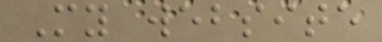My website
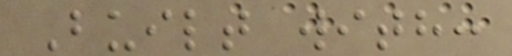Built with:
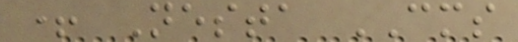+ Nesta CMS
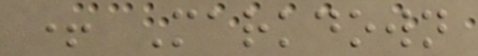+ Markdown
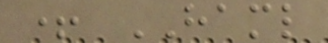+ HAML
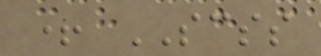+ SCSS
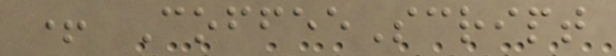+ CoffeeScript
